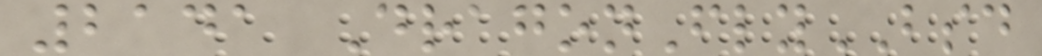2141 DragonFlyBSD
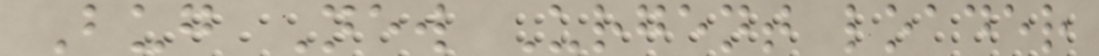Bug New Urgent loader
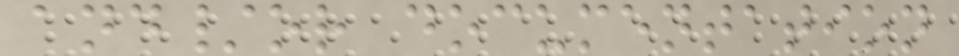and/or documentation
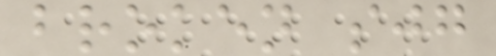broken sjg
